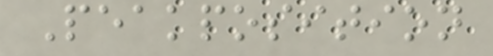Peakposition
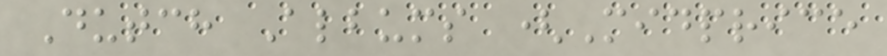Dutch Albums (Midprice
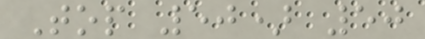Top 50) 50
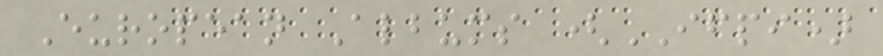European Albums (IFPI)
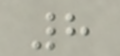8
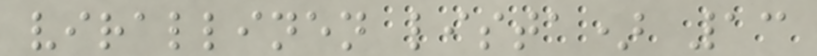virallinen lista) 13
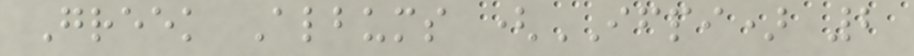Greek Albums (IFPI) 2
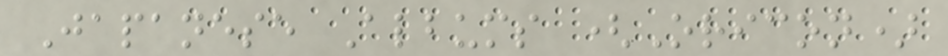Japanese Albums (Oricon)
